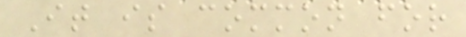It is common for
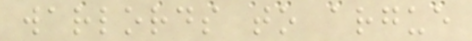warlords to argue
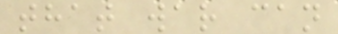that war can
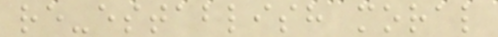re-establish moral
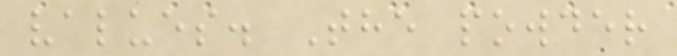values. The powder
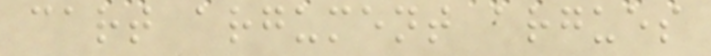cart argument argues
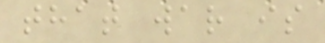that war is
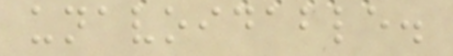unavoidable.
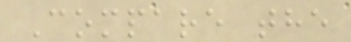Compare the
